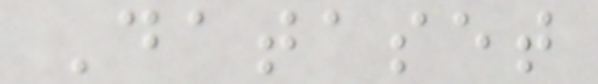Dataset
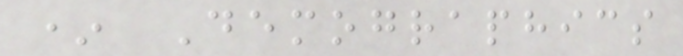* Demographics
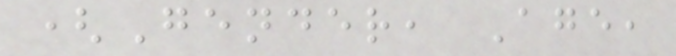(Gender, Age,
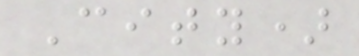City)
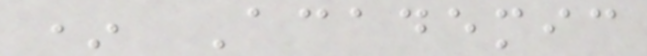* Academic
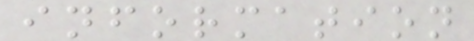information
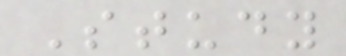Study
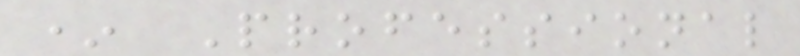* Professional
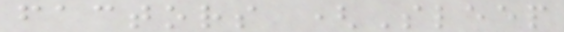factors (Sleep
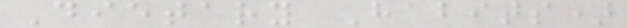Dietary Habits)
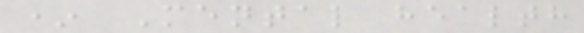* Mental health
